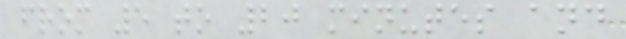from 5 to 20 minutes and
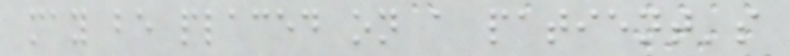may be placed on a patient's
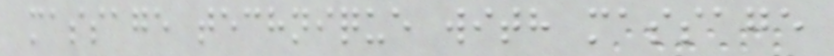massage technique with massage
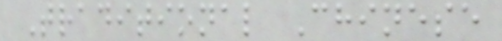Traditional Chinese
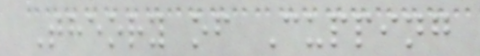Theory of Cupping
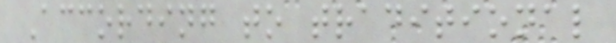According to traditional
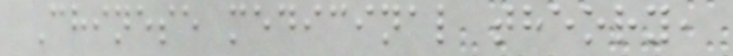Chinese medicinal theory,
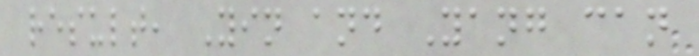result, Yin and Yang can
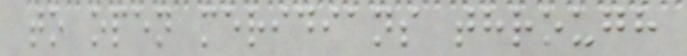to open meridians through
